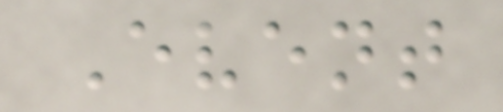Event
